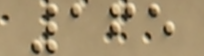165
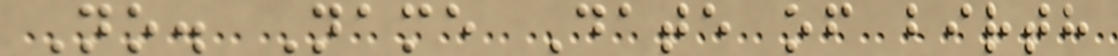No. Name Date of birth
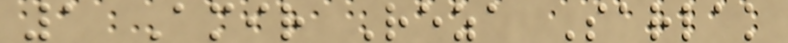1 Amir Reza Sarlak
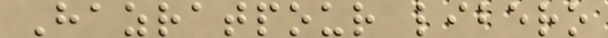Hazratpour libero
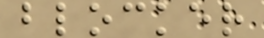blocker
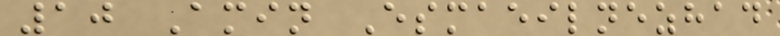10 Amin Esmaeilnezhad
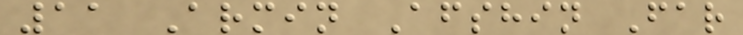11 Armin Afshin Far
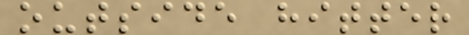outside hitter
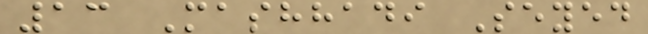13 Mashhadi Seyed
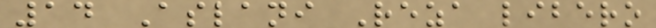14 Aslani Reza libero
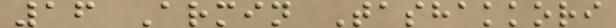16 Armin Tashakkori
